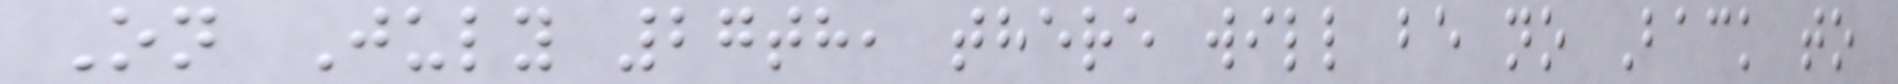On July 27th, there will be no Back to
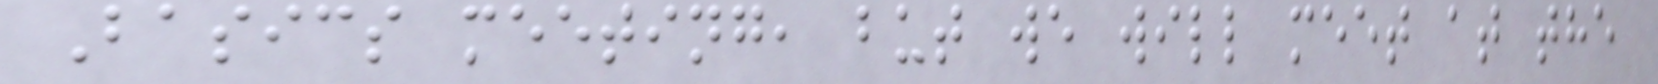Basics meeting, but we will meet at the
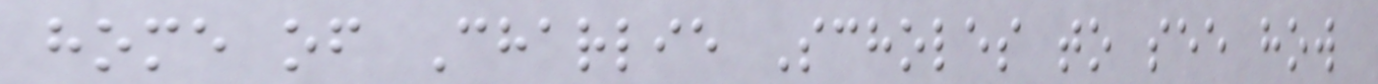home of Charlie Scholes to see how
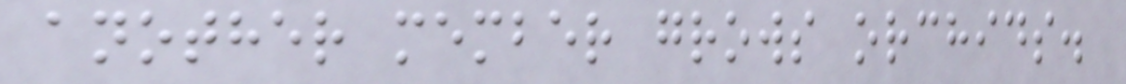another member grows orchids.
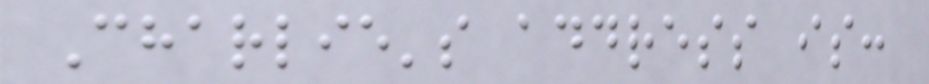Charlie's address is:
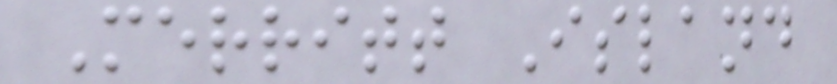Merritt Island
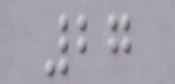27
